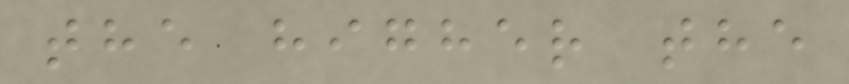the higher the
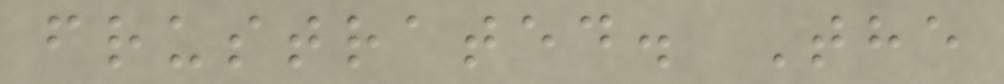frustrated. The
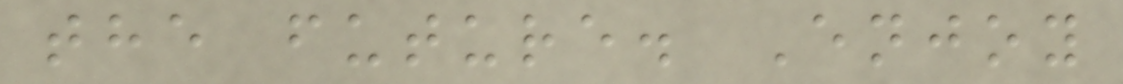the future. Enjoy
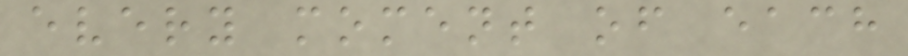every moment of each
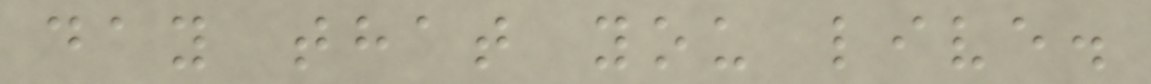day that you live.
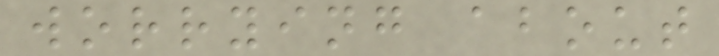worrying about
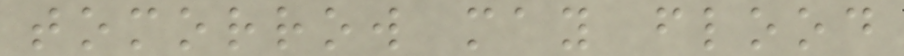tomorrow may flood
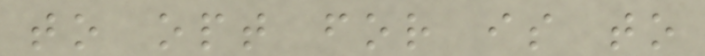to opt for is to
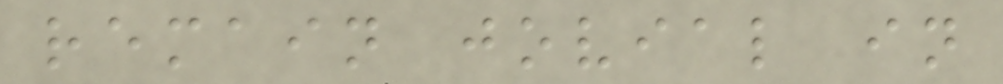remain jovial in
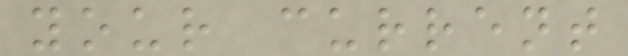your current
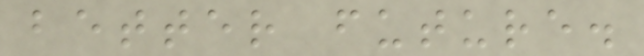better future.
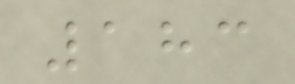183
